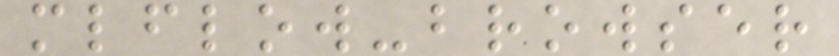mlflow-browser
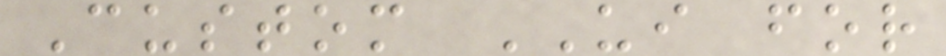Custom UI for
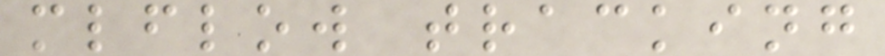mlflow tracking
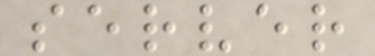server
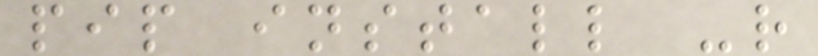pip install -r
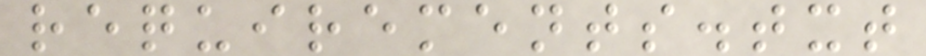requirements.txt
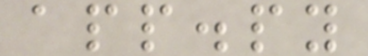app.py
